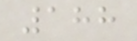188
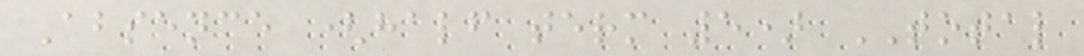Absence (half term 5) TOTAL
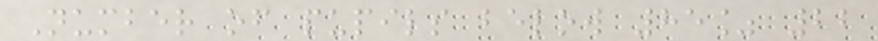Number of pupils below 85% 22
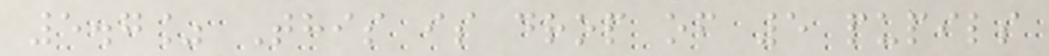5.7% This is drop of 5 pupils
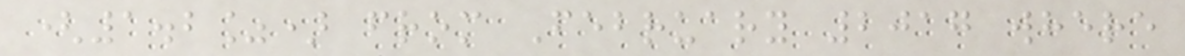(1.2%) from February 2017 where
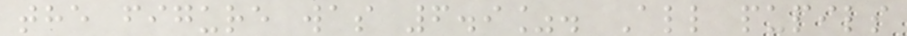the figure was 6.9%. All pupils
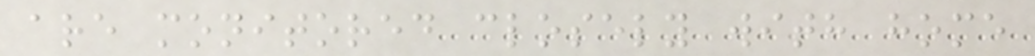are monitored closely with home
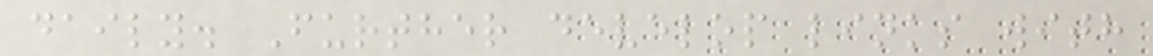daily. Further develop links with
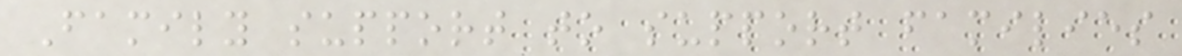Family support to support families
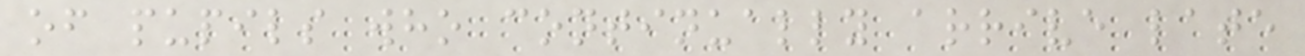of pupils who continually arrive late
